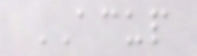ACUP
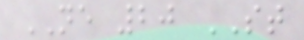NE 20 ST
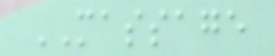MASSAGE
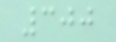300
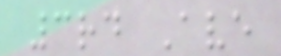3rd Ave
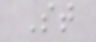St
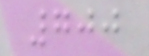700
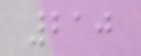210
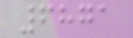6871
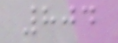804
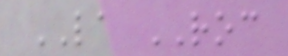LA ROC
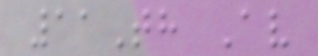11Th Av
